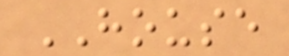HOUSE
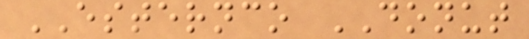ESTERNCO DONUT
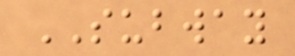SUBWAY
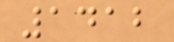1412
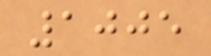1005
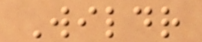Wildr
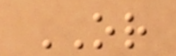OR
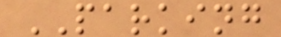PARKING
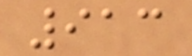913
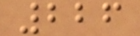226
